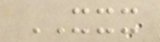XXX
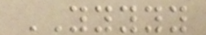YYYYY
